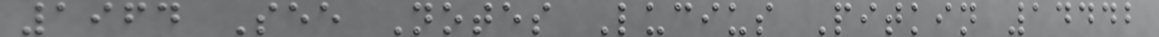1964 See Notes Lucius Pitkin 14442
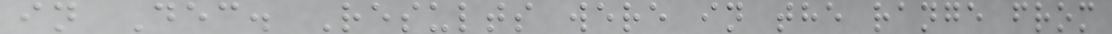in Dec. Results were in the range from
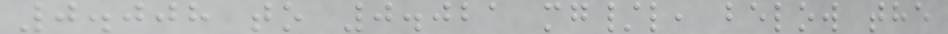0.008 to 0.021 mg/l, below the
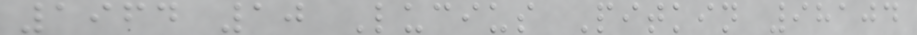1964 10 Lucius Pitkin 98104
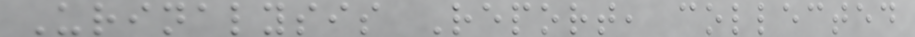Urinalysis Report, collected
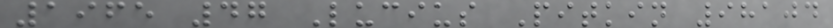1965 47 Lucius Pitkin 98104
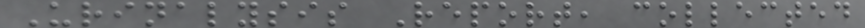Urinalysis Report, collected
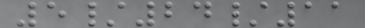5/24/11
